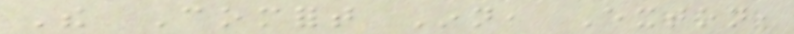The Comfort Inn, Exton,
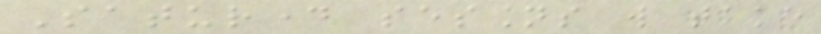Saturday sessions will take
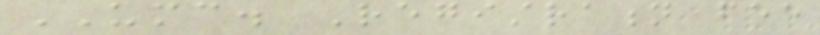UMC. Registration fee
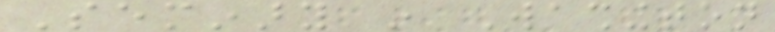Seminary in Washington
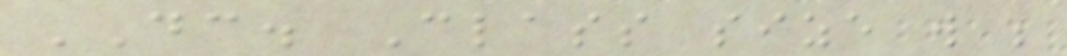DC. Class size will be
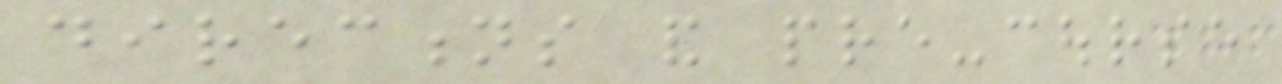directions and pre-course
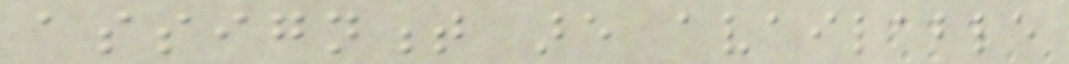assignment are available
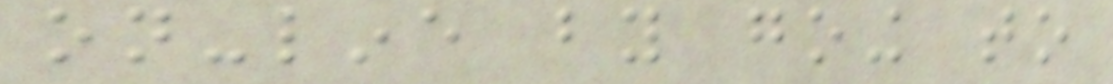on-line by going to
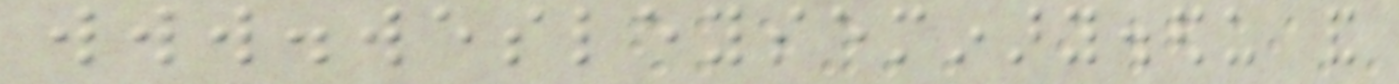www.wesleyseminary.edu and
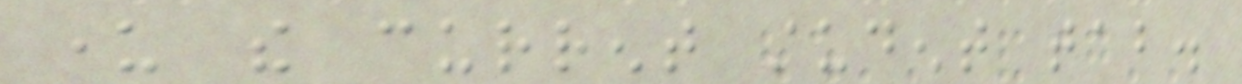under the current student tab.
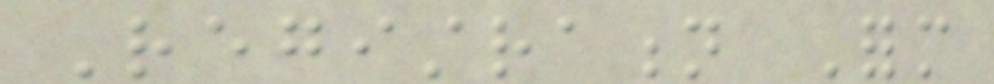Registration Form
